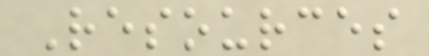Resources
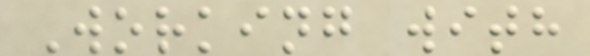Working with
